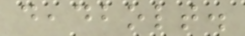deadbolt.
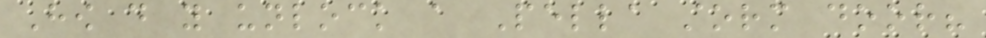How do you unlock a Pella storm door?
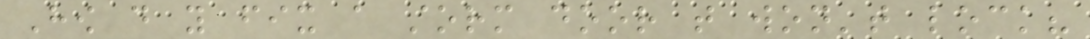How do you fix a storm door that won't lock?
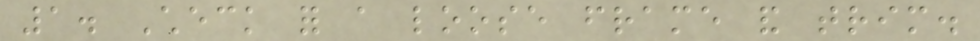1. Check for a loose frame and trim.
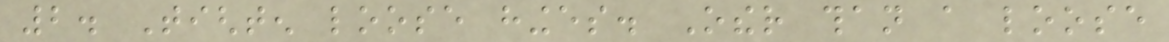2. Tighten loose hinges. Other than a loose
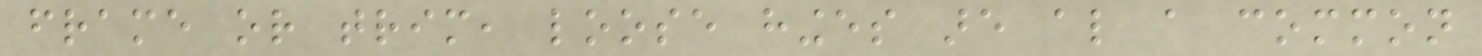frame or trim, loose hinges are also a common
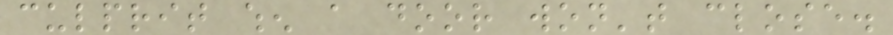culprit when a door won't close.
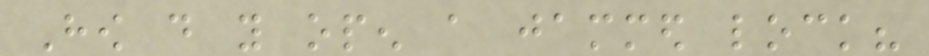How do you open a jammed lock?
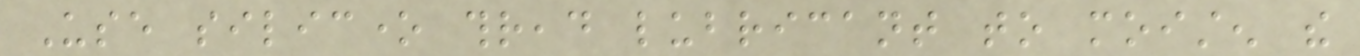Use silicone thread lubricant to moisten the
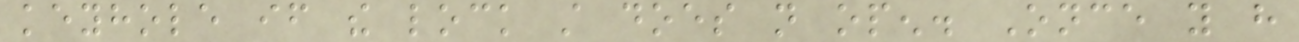keyhole if the lock still does not open. Once you have
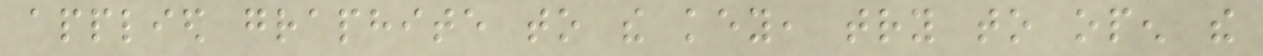applied graphite to the key, try to open the
